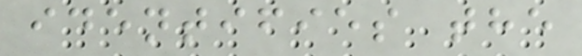identifies the
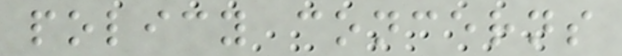policy concerns
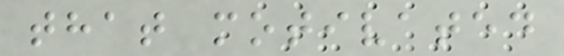that motivated
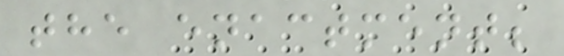the enactment;
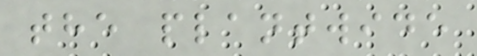the plantwide
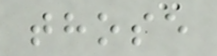those
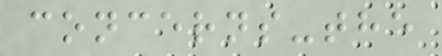concerns-the
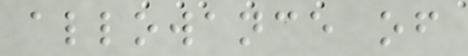allowance of
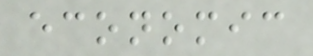economic
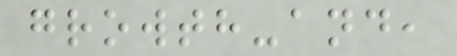growth-and,
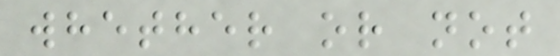whether or not
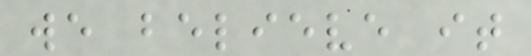we believe it
